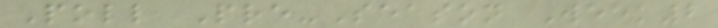Poll Pre-Season Week2
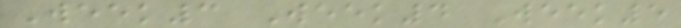Week3 Week4 Week5
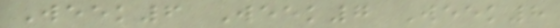Week6 Week7 Week8
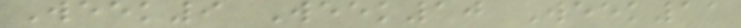Week9 Week10 Week11
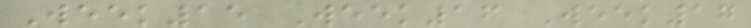Week15 Week16 Week17
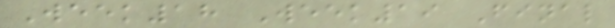Week18 Week19 Final
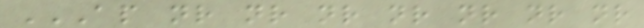AP NR NR NR NR NR NR NR
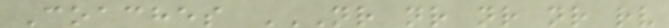Coaches NR NR NR NR RV
